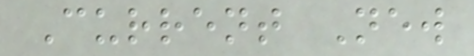Current New
